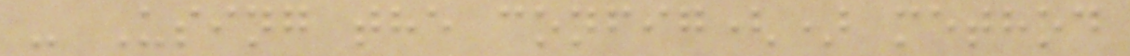- Using the config() method
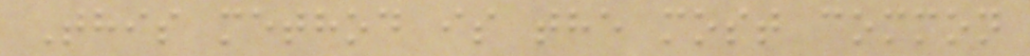This method is the most common
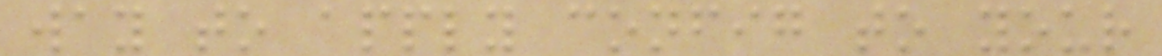way to apply config to your
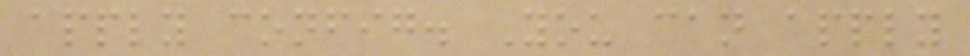apply config. You can apply
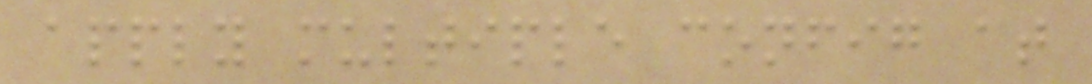apply multiple config at
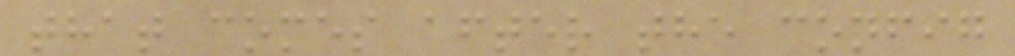that comes after the config
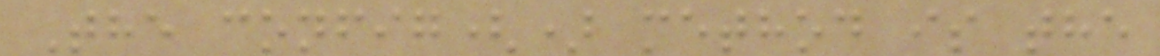The config() method is the
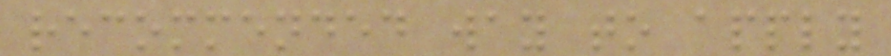recommended way to apply
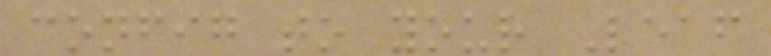config to your Leaf
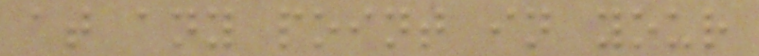at any point in your
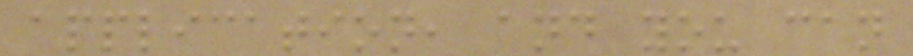application, and you can
